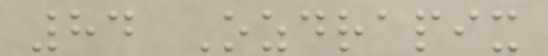84 Ozdrapix
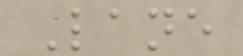Lane
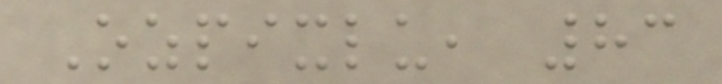Ozpixlu, 83
